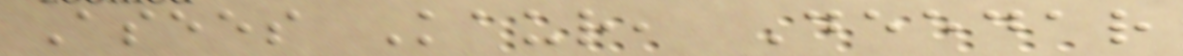Asees Kaur, Deedar
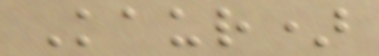Kaur)
